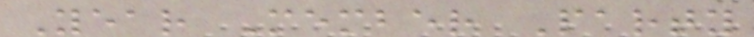Year Member Party
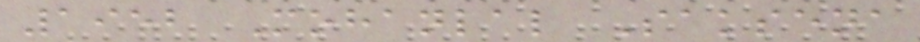1952 Mohanlal Saksena
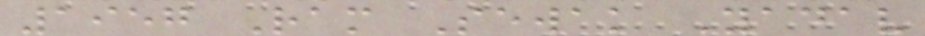1957 Ram Sewak Yadav
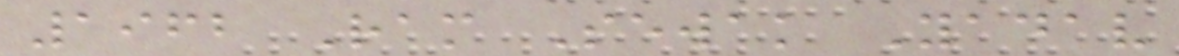1962 Ram Sewak Yadav
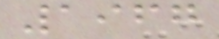1967
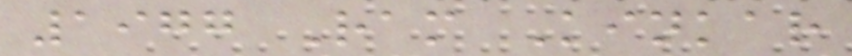1977 Ram Kinkar
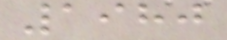1980
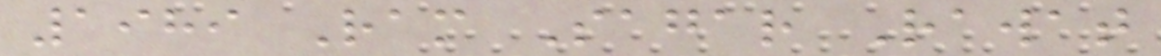1989 Ram Sagar Rawat
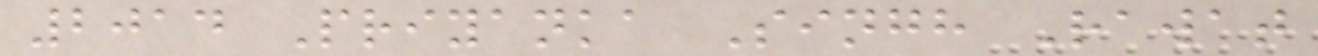2014 Priyanka Singh Rawat
